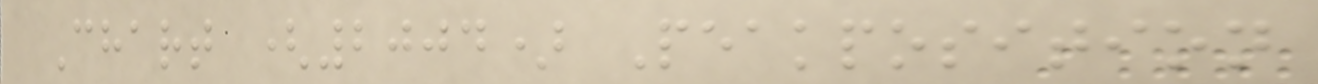Chart (2004) Peakposition
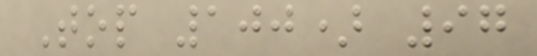Top 100) 97
